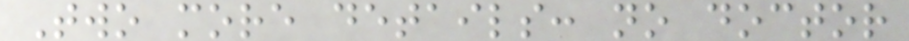Two more details: no doctor
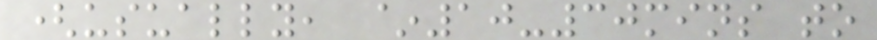(usually, ~10-30mins to
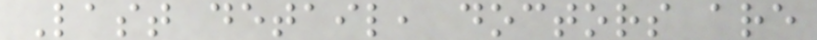Last detail, doctors are
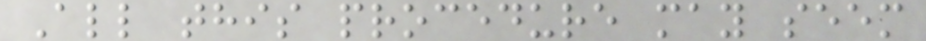All this procedure may seem
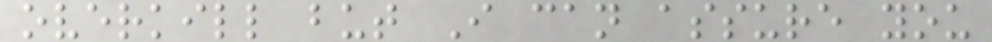overkill but I can assure you
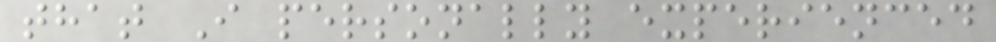that I personally experienced
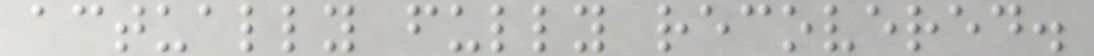actually fully recovered.
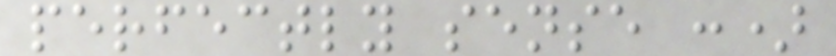perfectly sense :)
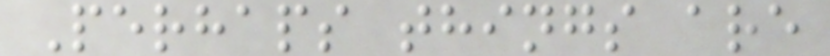Perhaps things are
